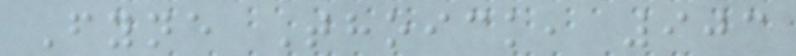Fyne Thoick, 903
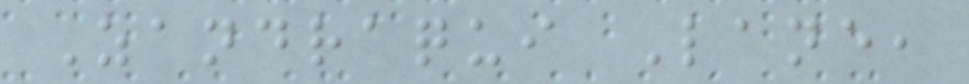Zandraqui Lane,
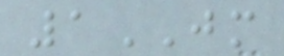1JM
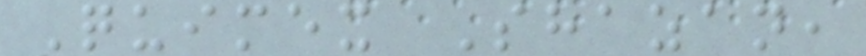Quimex Shazan,
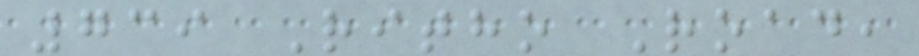739 Ritho Road,
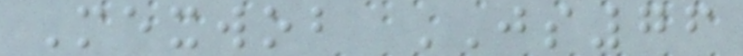Mexwob JS76
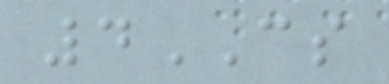4CS
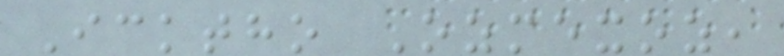Icktho Ozmexoz,
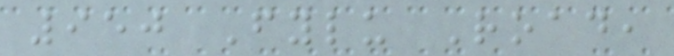950 Fylu Road,
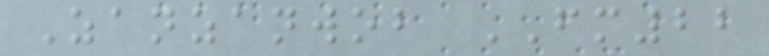Zanzanwob FM22
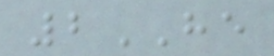2HE
